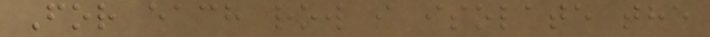For each row i isolate the
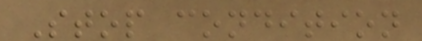Stop condition
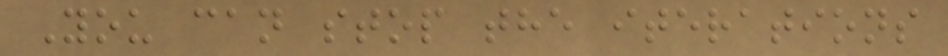You can stop the iterations
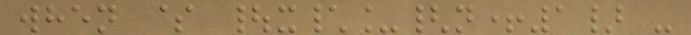when $ |x\_{n+1} -
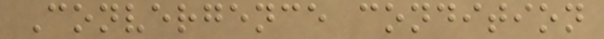Convergence condition
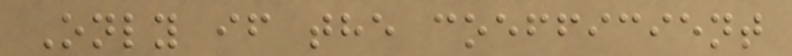Only if the coefficient
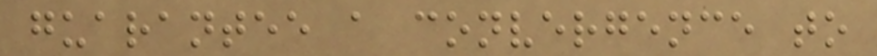guarantee a convergence to
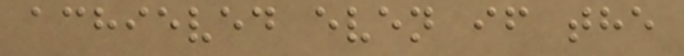achieved even if the
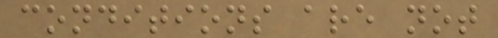conditions are not
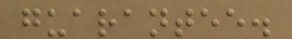guarantee.
